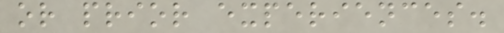or prior experiences.
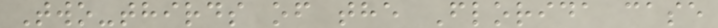Two-thirds of the Florida case
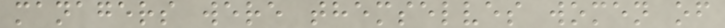managers were themselves women of
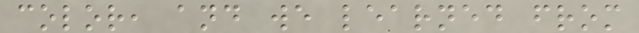color, and we learned from
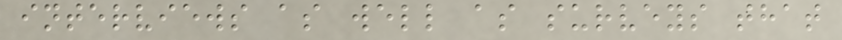interviews as well as surveys that
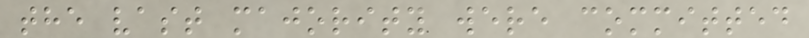the vast majority were committed
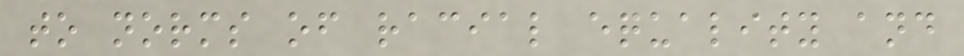to norms of racial equality and
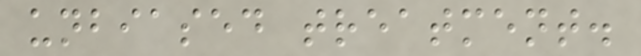unbiased treatment.
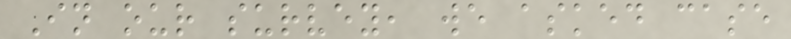In our survey, we asked case
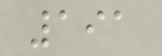191
